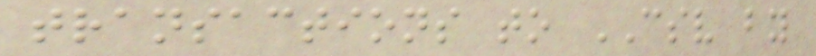transactions to CSV by
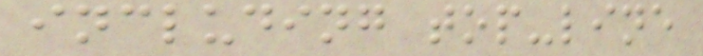including top-line
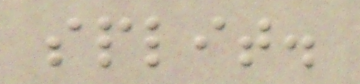split.
